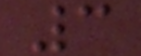3
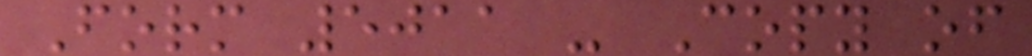Form 5011 - Copy of
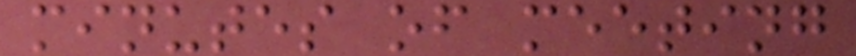minutes of meeting
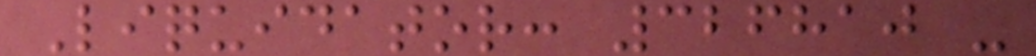Liquidator: 326810 -
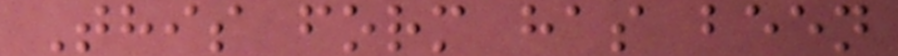This form has been
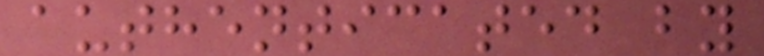authenticated by
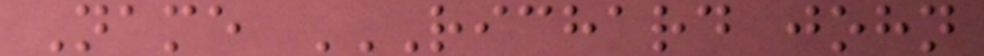Name RICHARD JOHN
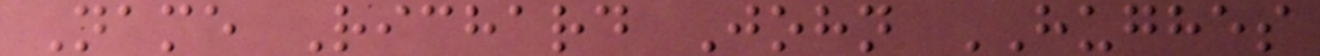Name Richard John HUGHES
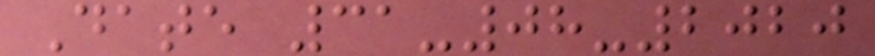Date 31-08-2020
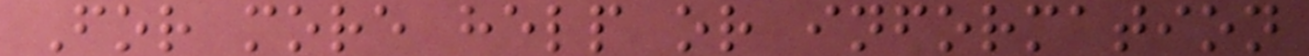For more help or information
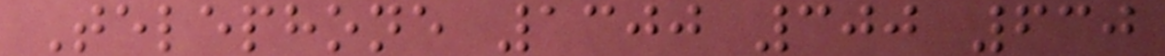Telephone 1300 300 630
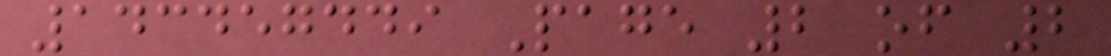143457449 Page 2 of 2
